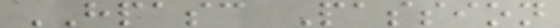HPASC Passion
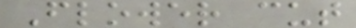Flower cut
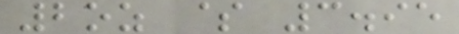2oz $ 3.95
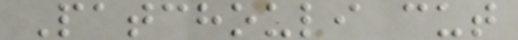Patchouli cut
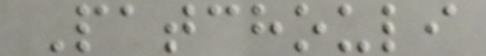Patchouli
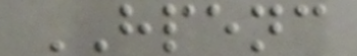HPENC
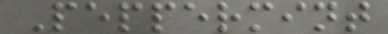Peppermint
